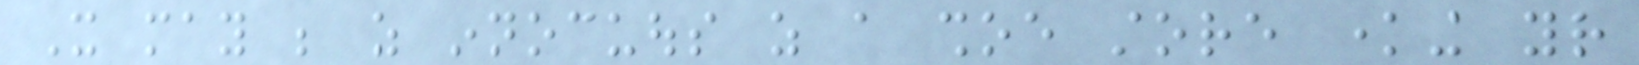It may be as innocuous as a shoe store knowing your
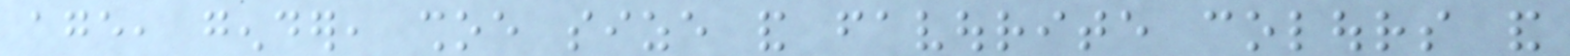age, gender, shoe size and favourite colours and
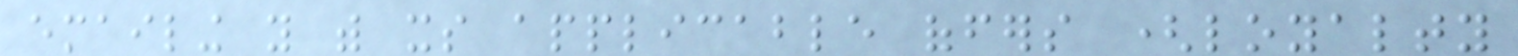emailing you with its applicable offers (loyalty
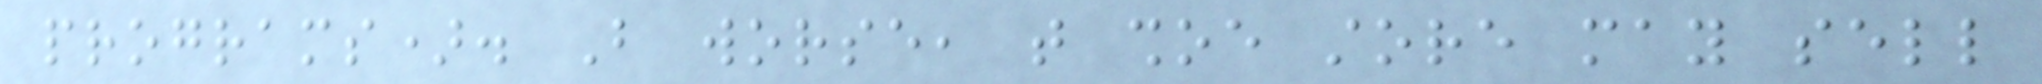programs). But worse, that shoe store may sell
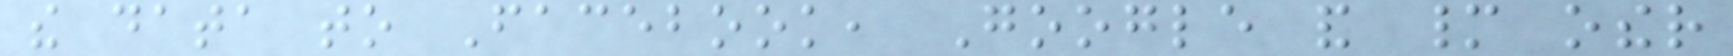the data to Facebook, Google and many other
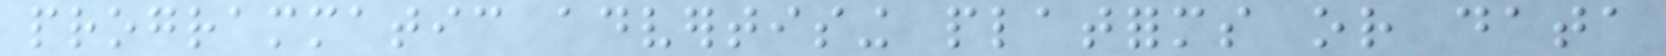programmatic advertising platforms or data
